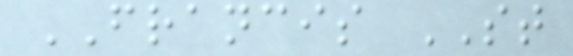FRANCIS ST
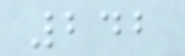242
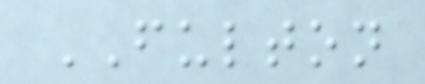FULTON
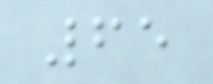65
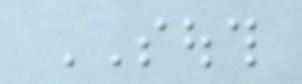SOUTH
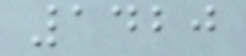1420
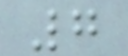7
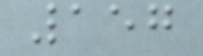157
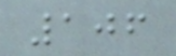106
